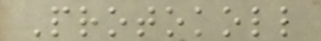Protokoll
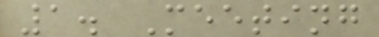1. Meeting
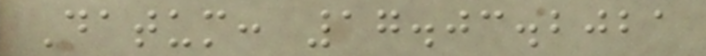Datum: 17.03.2021
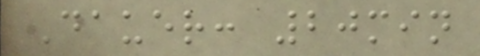Dauer: 20min
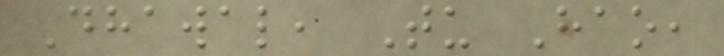Dhawal, Tu Hao,
